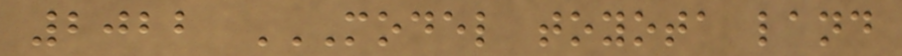2022 MODEL TOYOTA LAND
